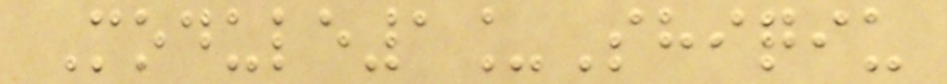Module1_Shiqiu
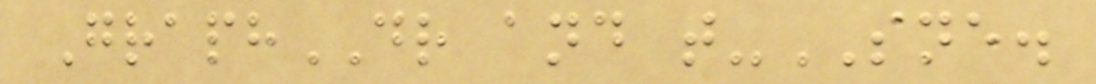GraphDR and t-SNE.
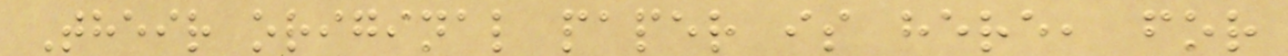Their original paper is here, for
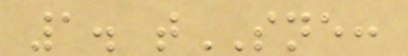1. tSNE:
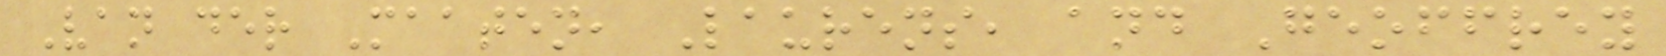Van der Maaten, Laurens, and Geoffrey
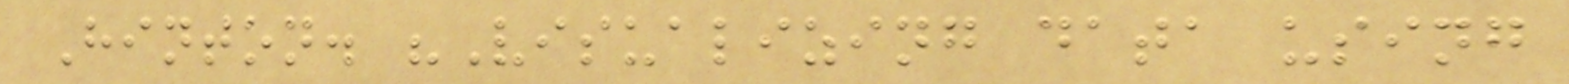Hinton. "Visualizing data using
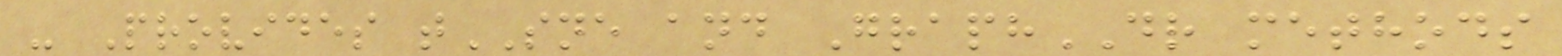- Provides tSNE and GraphDR methods
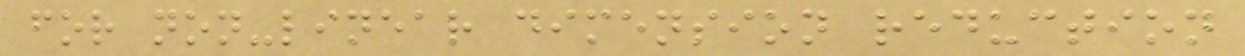for non-linear dimension reduction
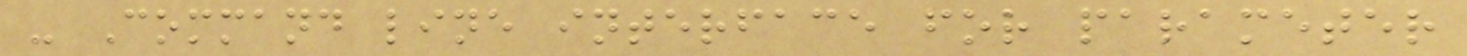- Command line interface for parameter
